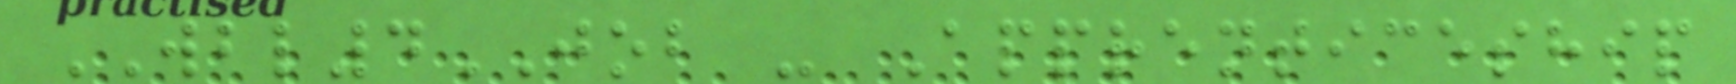WBL4JOB - Apprenticeship
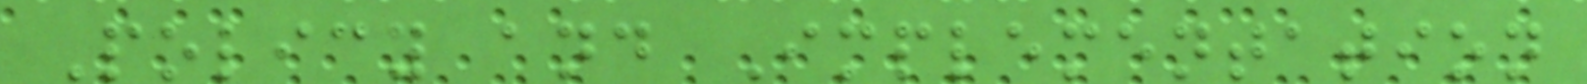Policy and Implementation
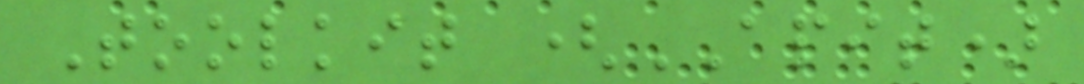Toolkit (APIT)
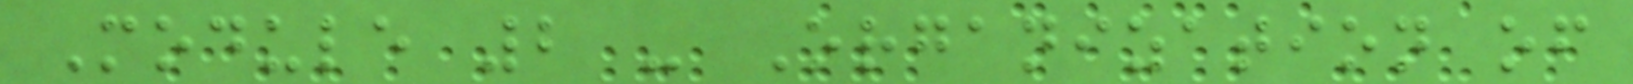Module 2 - Organization of
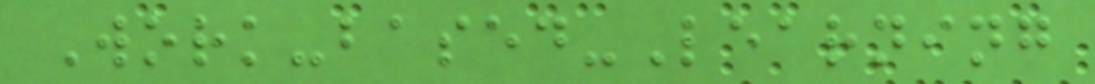Work-based-Learning
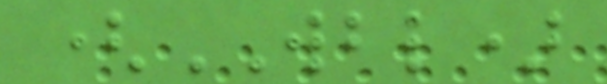(WBL)
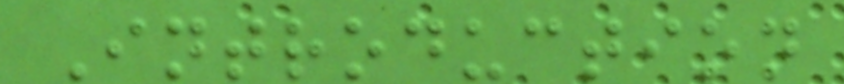Introduction
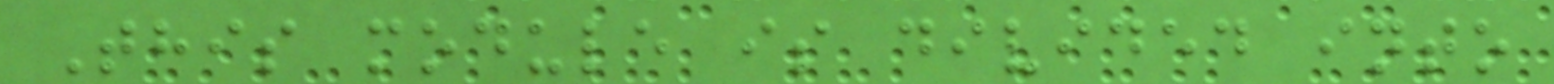This module is divided into
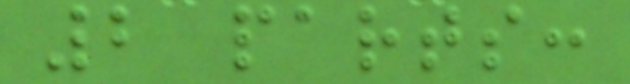2 parts:
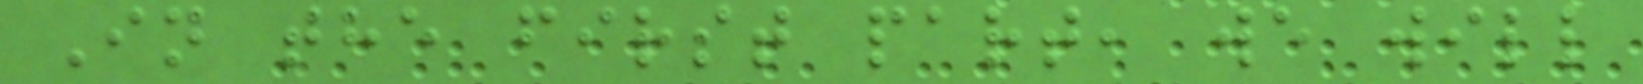In the first part, we will
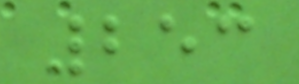253
